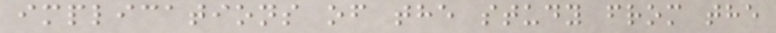implications of the study from the
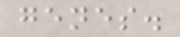genes.
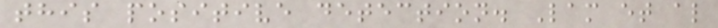this positive detection. Lam et al
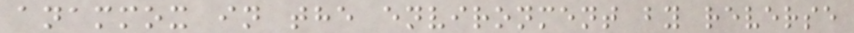anammox in the environment by reverse
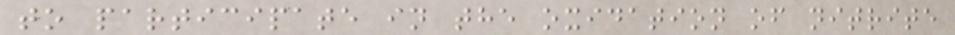to participate in the oxidation of nitrite
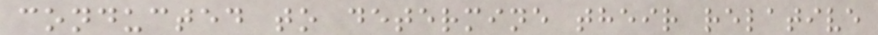conducted to determine their relative
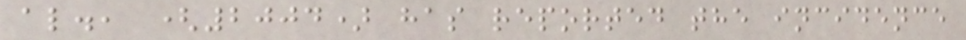al., (2004) has reported the incidence
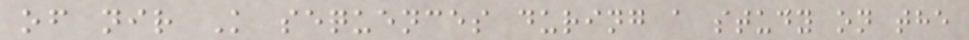of nir K sequences during a study on the
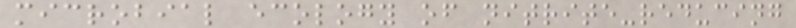microbial ecology of nitrite-reducing
